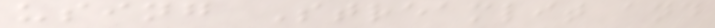using Streamlit and
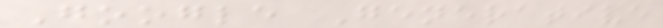Google Generative
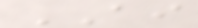AI
